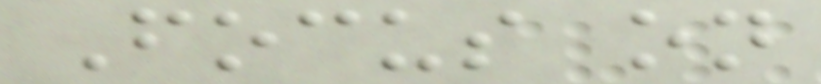Focus on
